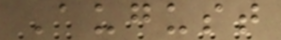August
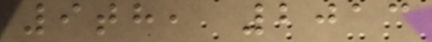9th, 2013
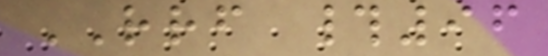RRF #96
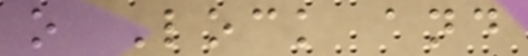o Lock and
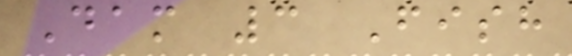Dam 3 Fish
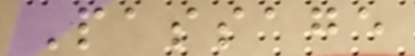Passage
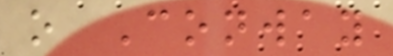o Conway
